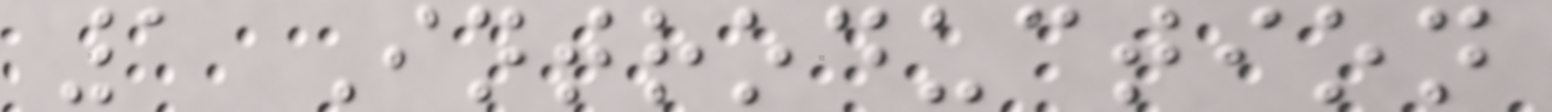1 Introduction
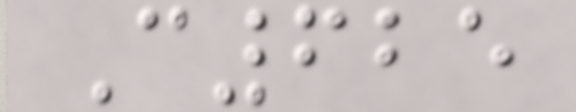C625
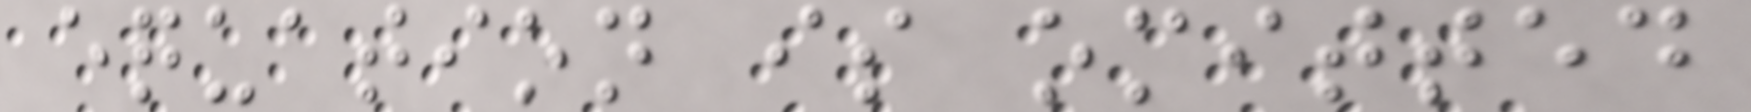equation is omitted
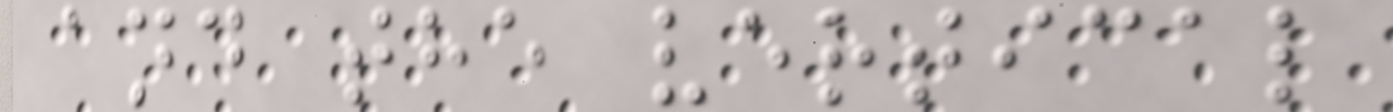and the vertical
